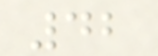42
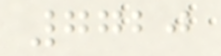7720
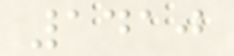1410
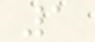1
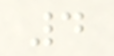4
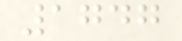1747
